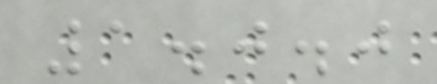1.0.0
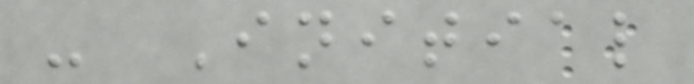- Initial
